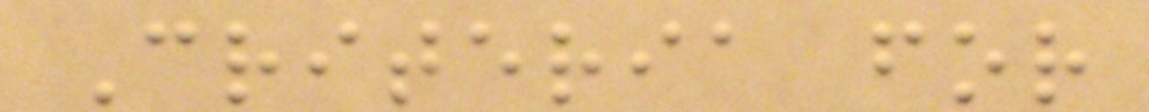Criteria for
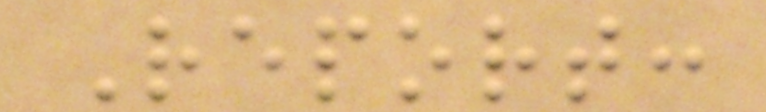Report:
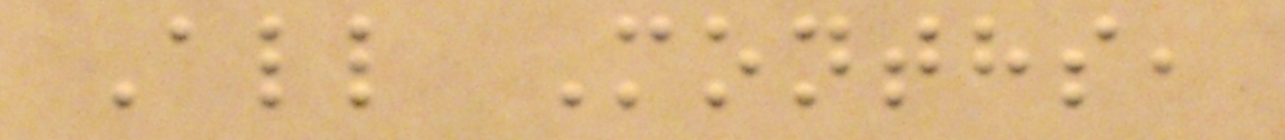All Months,
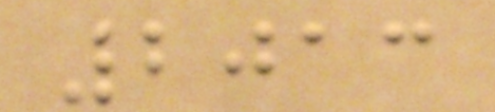2013
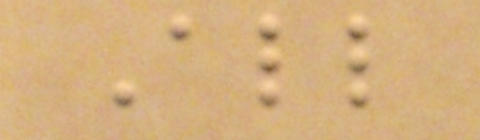All
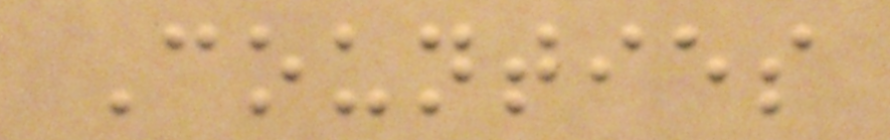Counties
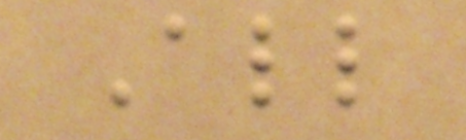All
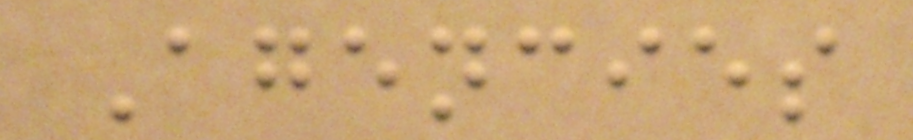Agencies
